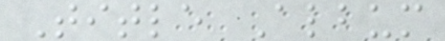Title Album
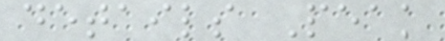details Peak
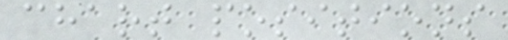chart positions
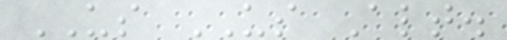US US Alt.
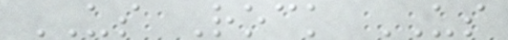US Rock US
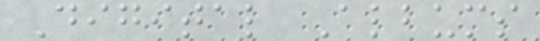Digital Albums
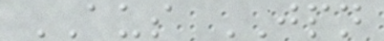AUS JPN
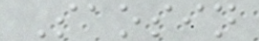Saosin
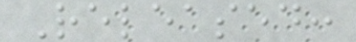Released:
